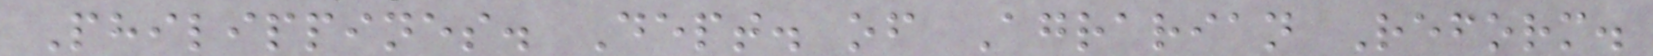Philippines. Dept. of Agrarian Reform.
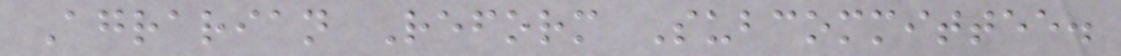Agrarian Reform Subcommittee.
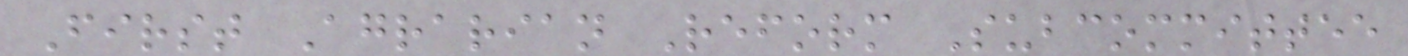First Agrarian Reform Subcommittee
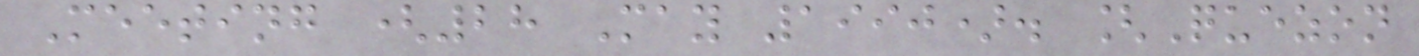Meeting (28 May 1990). [Quezon
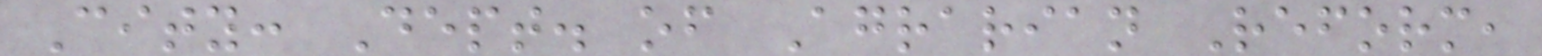City: Dept. of Agrarian Reform,
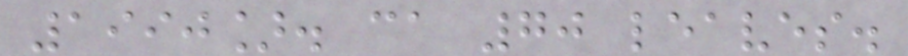1990]. ca 70 leaves.
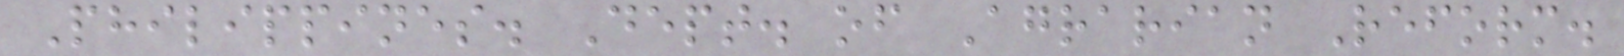Philippines. Dept. of Agrarian Reform.
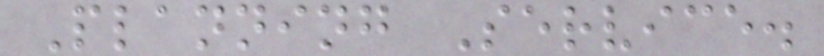Planning Service.
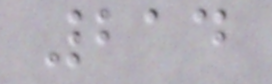214
